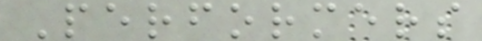Performers
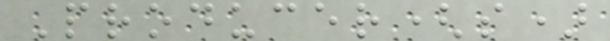Producer(s)
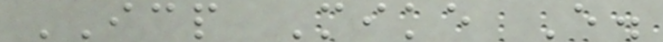ICP Mike E.
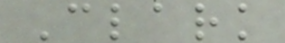Clark
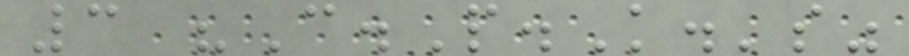3 "C.P.K.'s"
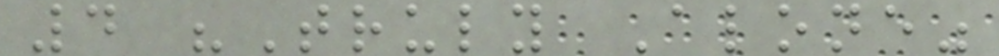4 "Truly Alone"
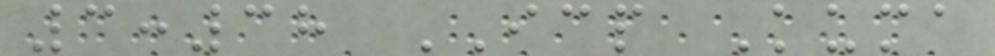3:38 ICP Kuma
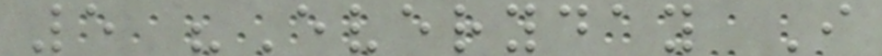5 "Everyday I
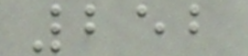252
